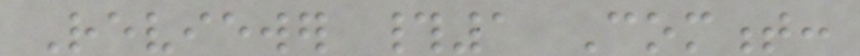Reviewer #1 Comment:
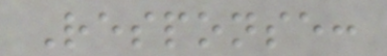Response:
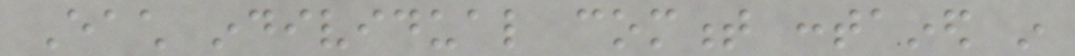Each individual comment contained in
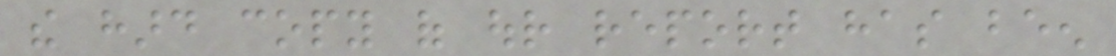the hard copy of our report has been
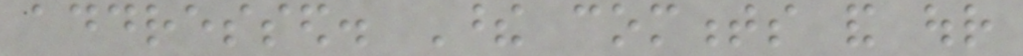addressed. These comments and our
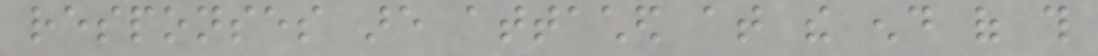responses are attached at the end of this
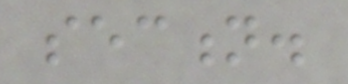section.
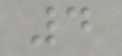4
